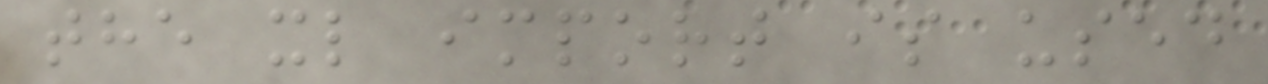the xl import is used
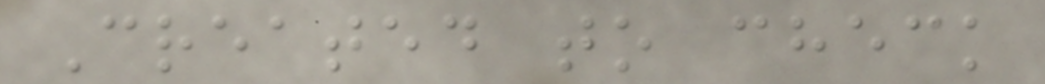Created to check
